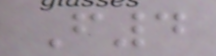F4
